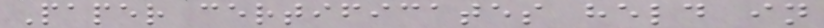Paper certificates held in
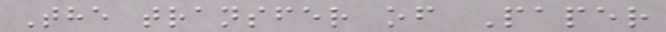The transfer of Paper
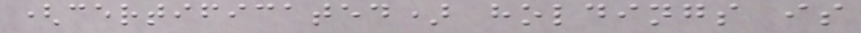(certificated) holdings is
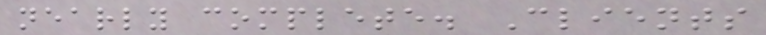nearly complete. Clients
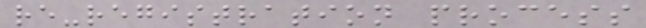re-registration process
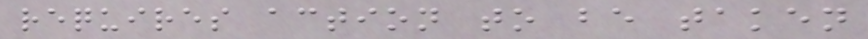requires action to be taken
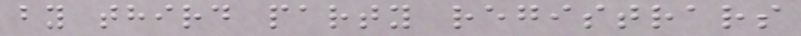by third party registrars
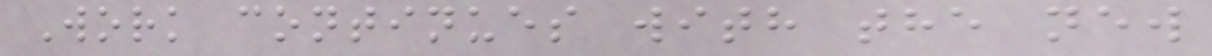Work continues with the new
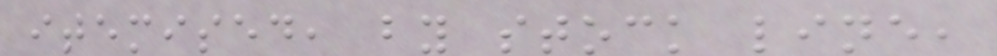itemised, by stock line,
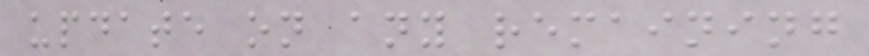update on any remaining
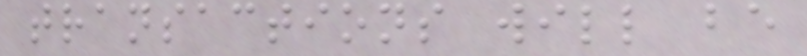transactions will be
